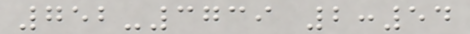752-3739 2:54
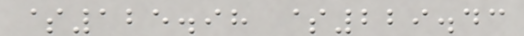$125.98 $229.43
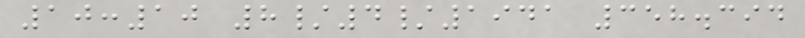10:10 8/4/1941 358.394
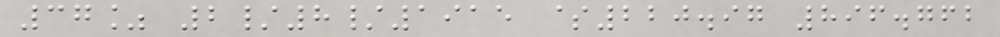37% 2/8/1915 $220.97 896.762
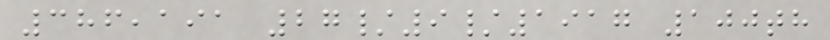386,191 27/9/1917 100th
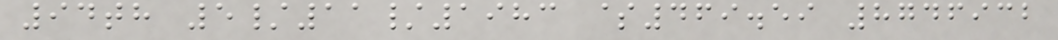94th 5/11/1983 $469.59 8746932
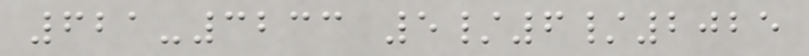621-3233 5/6/2025
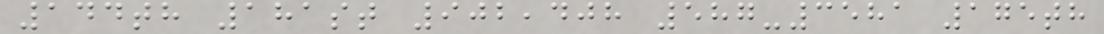144th 181st 902,408 587-3581 175th
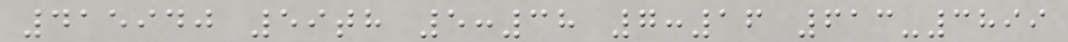415940 59th 5:38 7:16 613-3899
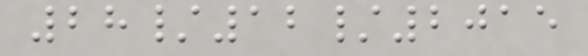28/12/2015
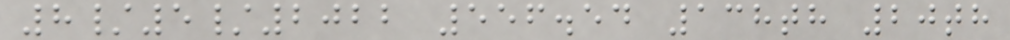8/5/2022 556.54 138th 20th
